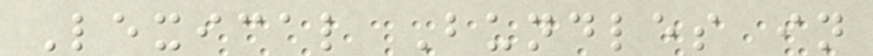Lexical Bundles in
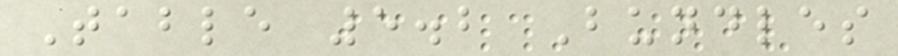Table 5.2 Bundles
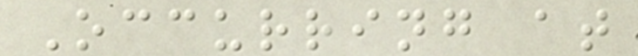Occurring at
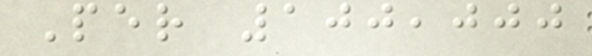Per 100,000
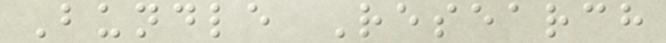Bundle Research
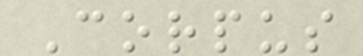Corpus
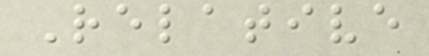Relative
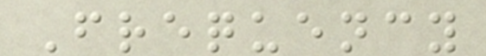Frequency
